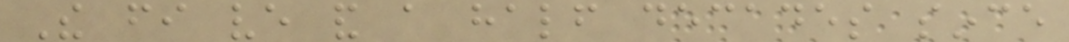The fi ve and a half decades since
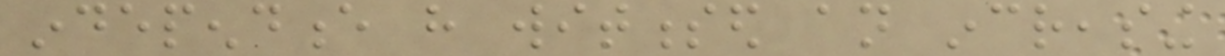independence have witnessed an increasing
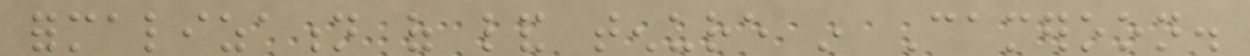formalization of land tenure in Cameroon.
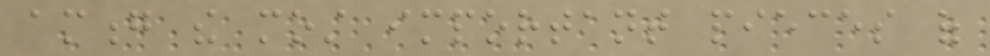among the most important pieces of
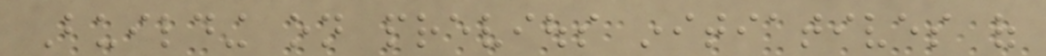Building on previous initiatives of
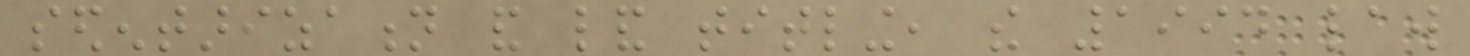sedentarization and land titling, the 1994 law
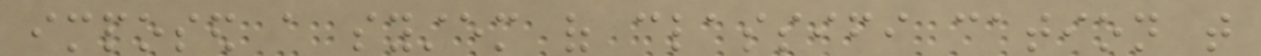imposed a system of classifi cation that
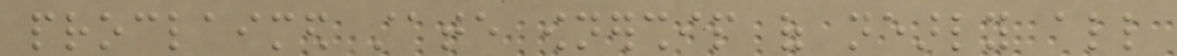proclaimed state ownership of nearly all
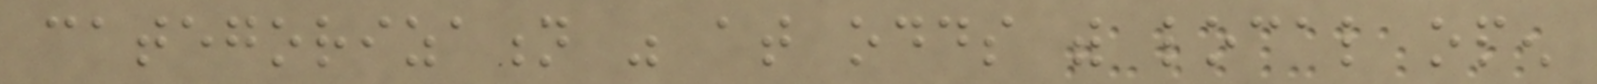categorization was at odds with local open
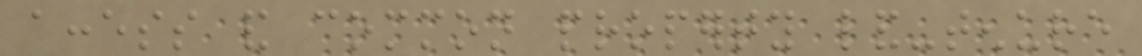access and common property land-tenure
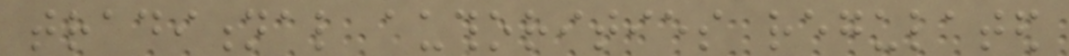traditional authorities regulated
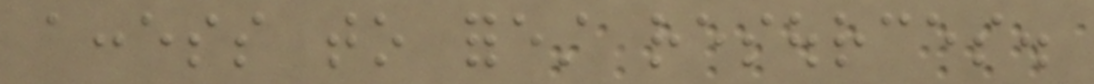access to forest resources.
